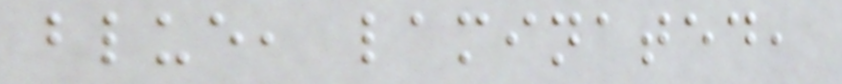blue, laminated,
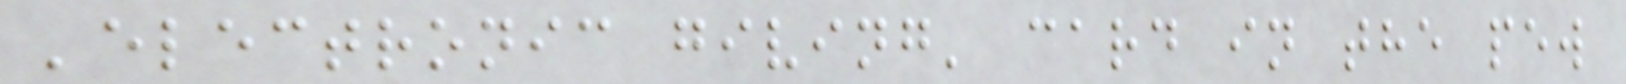'electronic giving' card in the pew
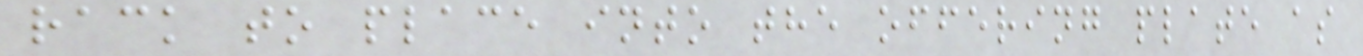rack to place into the offering plate as
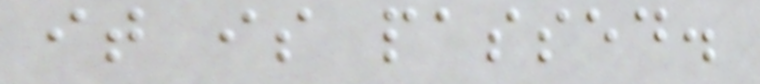it is passed.
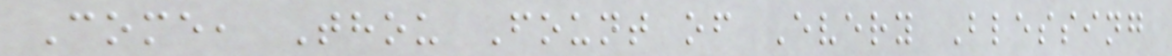Come, Thou Fount of Every Blessing
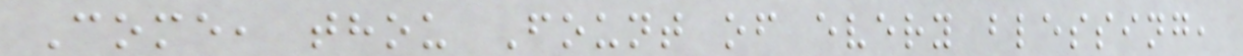Come, thou Fount of every blessing,
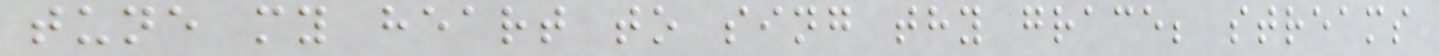tune my heart to sing thy grace; streams
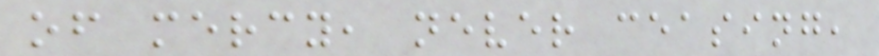of mercy, never ceasing,
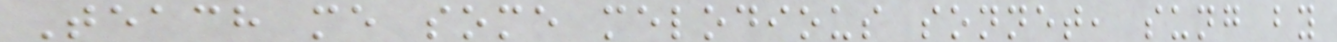Teach me some melodious sonnet, sung by
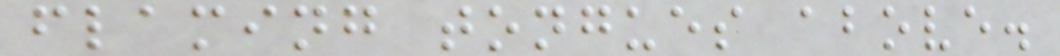flaming tongues above.
